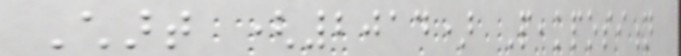Chart (2014) Peakposition
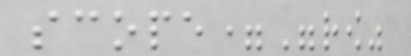scope="row"
